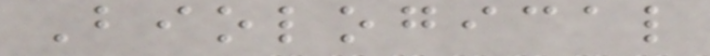Biological
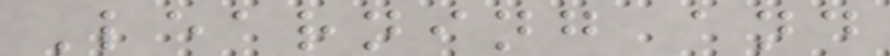Learning and
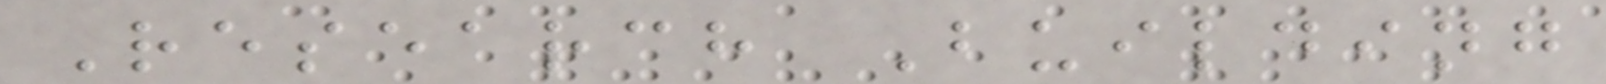Research Building
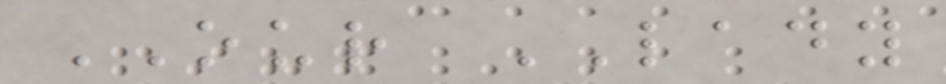OUR LADY
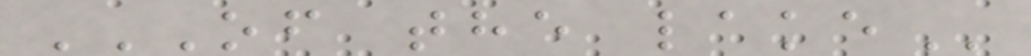OF THE LAKE
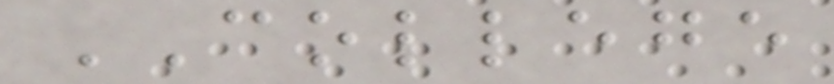COLLEGE
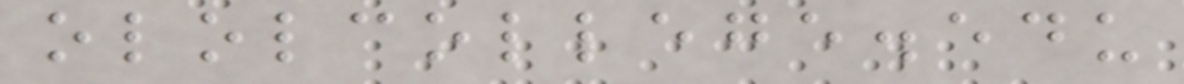ololcollege.edu
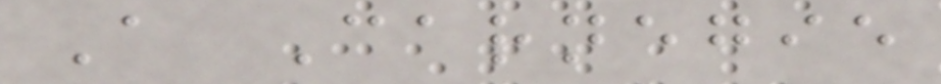A Carnegie
